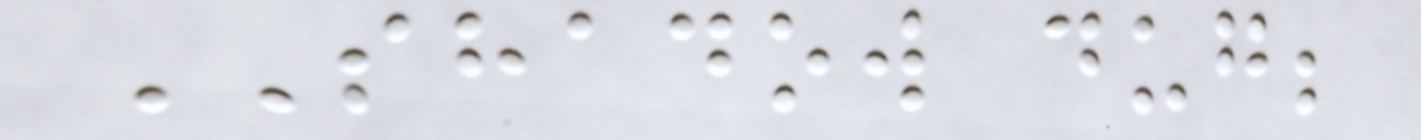SHADOW dug;
